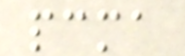pcma
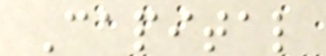Capital
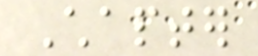Chapter
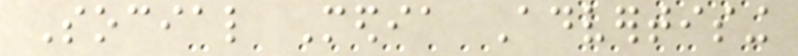Social Media Advertising
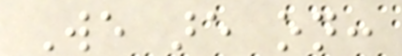We are on:
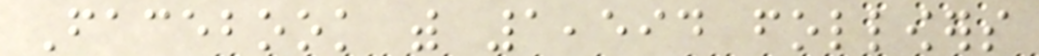Facebook with 1,594 followers
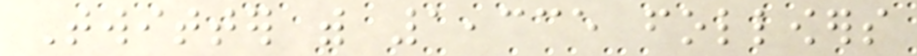Twitter with 1,335 followers
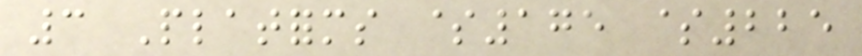3 Platforms $175 $225
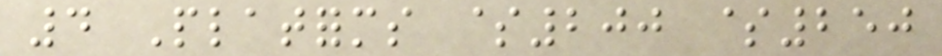4 Platforms $200 $250
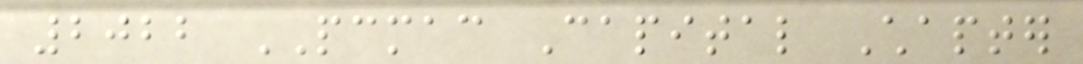2022 PCMAC Capital Chapter
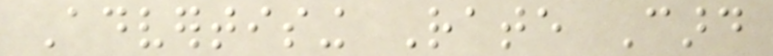Advertising Rate Card
